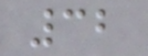32
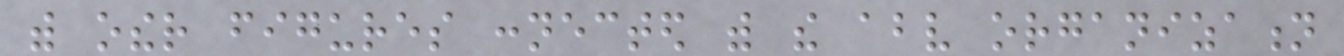with other figures connected with the above organization
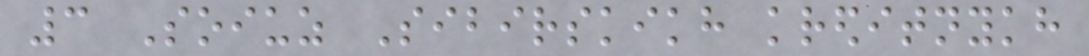3 Soiuz Sibirskikh kreditnykh
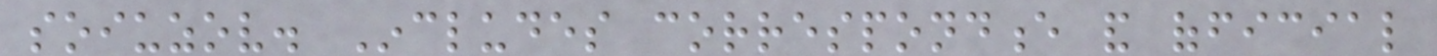soiuzov. Includes correspondence and official
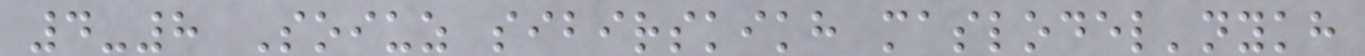4-8 Soiuz sibirskikh maslodel'nykh
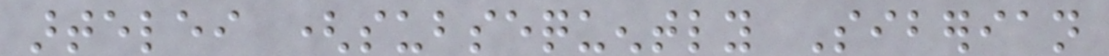artelei (subsequently Siberian
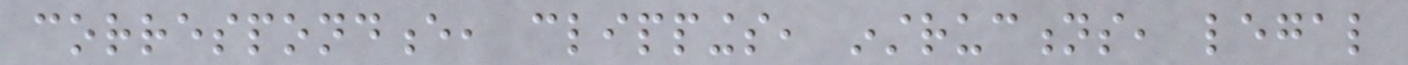correspondence, clippings, instructions, legal
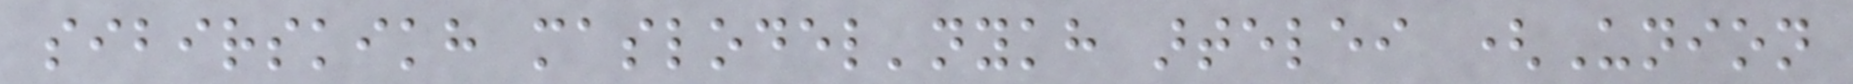sibirskikh maslodel'nykh artelei (Union
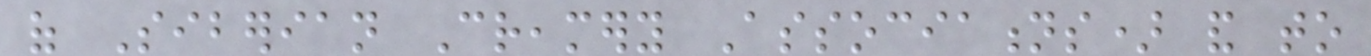of Siberian Creamery Associations) and to
